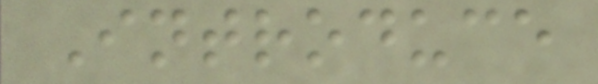Introduce
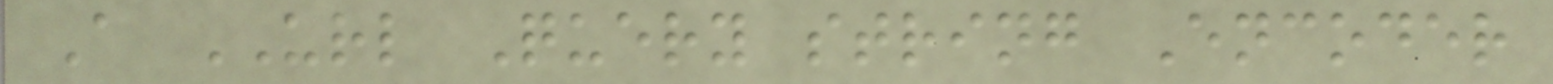A URL Query string Encoder
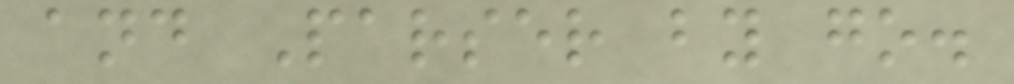and Parser by go.
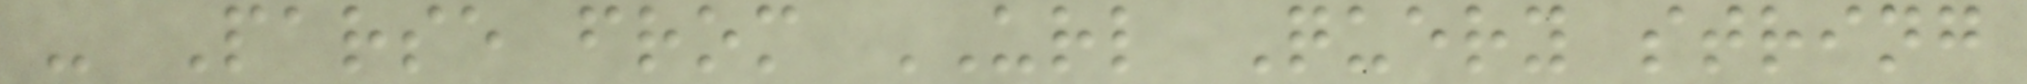- Parse from URL Query string
